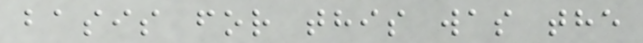basis for this was the
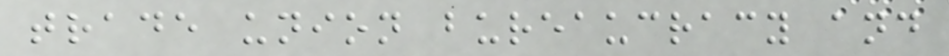trade union bureaucracy and
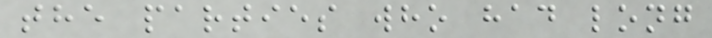the parties who had long
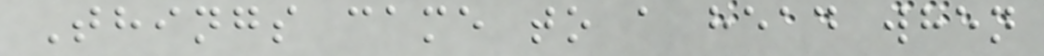Things came to a head when
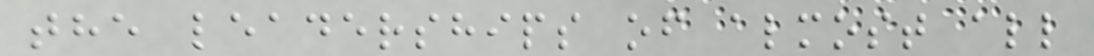the leaderships of almost all
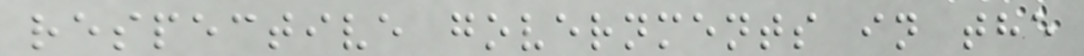respective governments in the
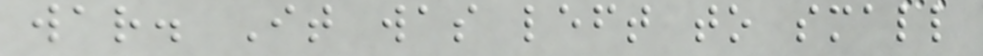war. It was left to small
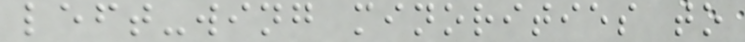left-wing minorities to
